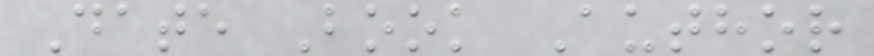Date Book Author
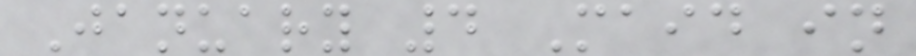January 4 Maid in
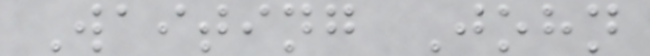Waiting John
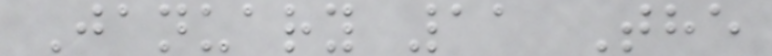January 11 The
